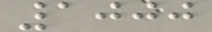1000
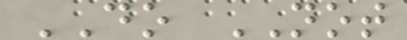DO NOT
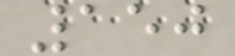150
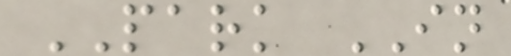PARK IN
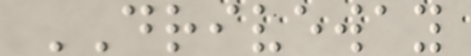DRIVEWAY
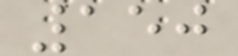150
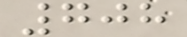708
